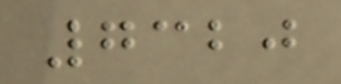7320
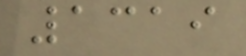1319
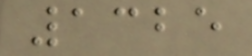1325
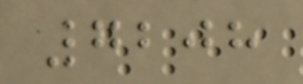7208
